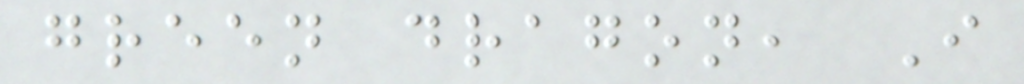green dragon, I
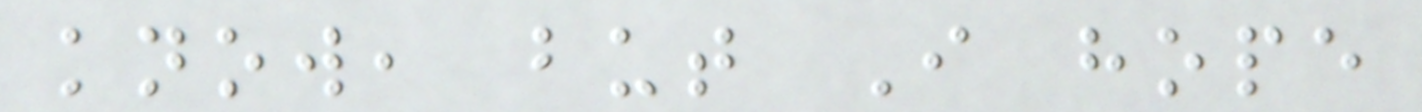know, but I hope
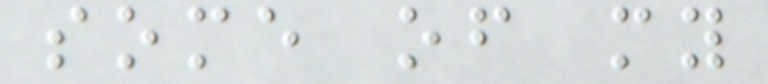some of my
